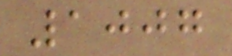1007
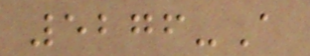5276-A
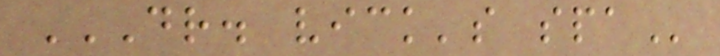DR. VICK'S SPA
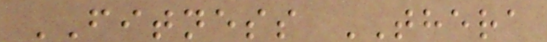FITNESS THERA
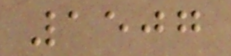1507
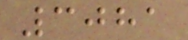3081
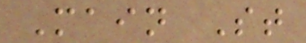Main St
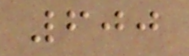600
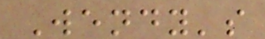Wendy's
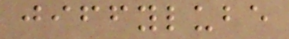jiffylube
